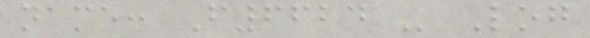name: F6624 - Log
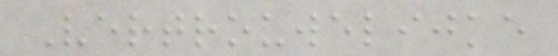Vertrouwelijke
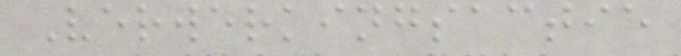Verwerkingsactie
